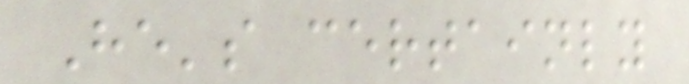He's certainly
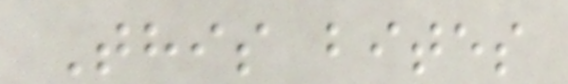This bites
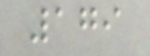179
